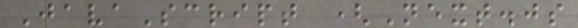JavaScript (Next.js
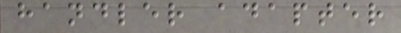handler adapter
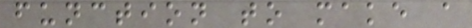function to make a
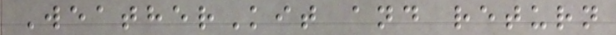WeatherKit and return
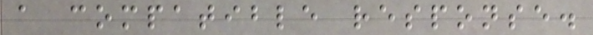a compatible response.
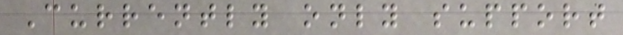Currently only support
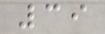39
